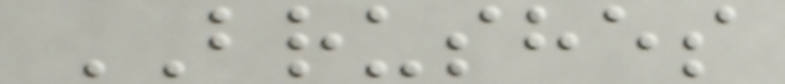BRUSHES
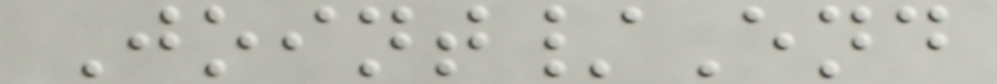Joint/End
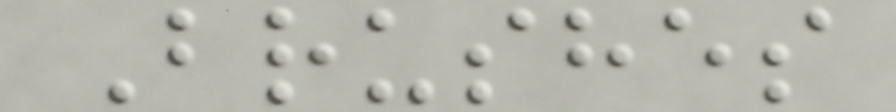Brushes
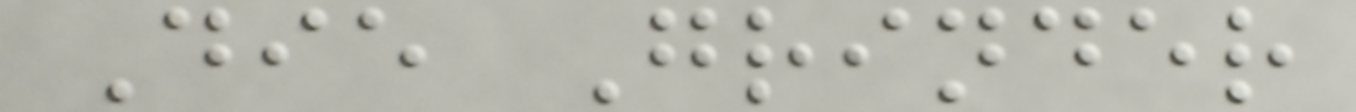Die Grinder
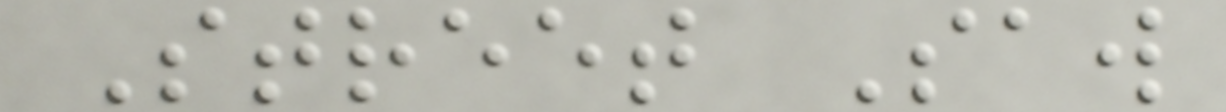Street Saw
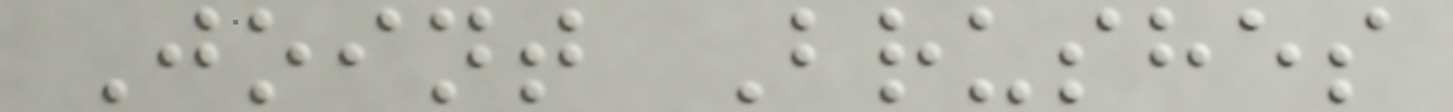Joint Brushes
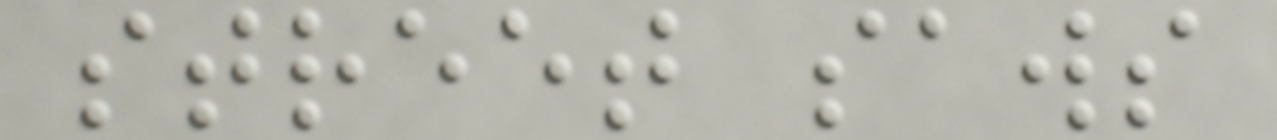street saws
